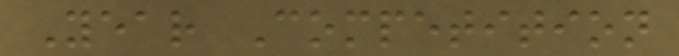Year Competition
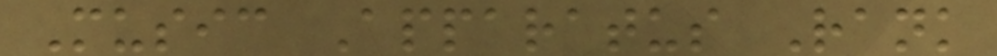Music Apparatus Rank
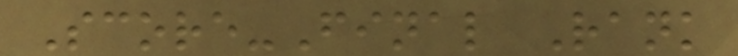Score-Final Rank
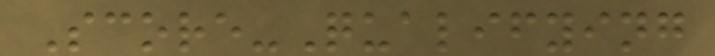Score-Qualifying
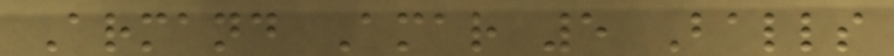Armand Amar 5 Balls
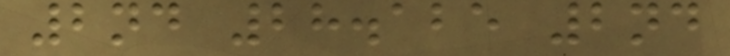2nd 28.125 2nd
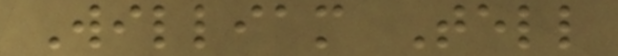William Tell
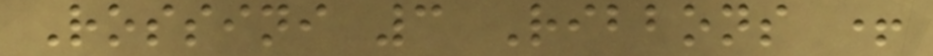Rossini 3 Ribbons +
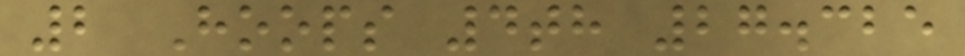2 Hoops 4th 27.325
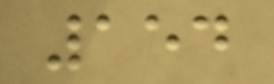154
